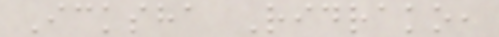Icksha Ridrako,
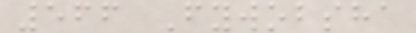566 Fywobsha
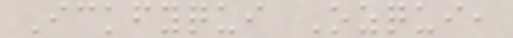Ickfyqui Ozqui,
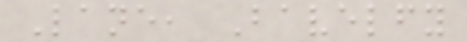Lane, Bavelfy
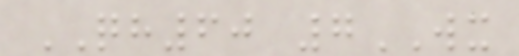QH60 7WX
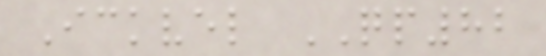Ickvel QP82
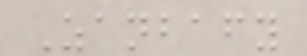Zanbafy
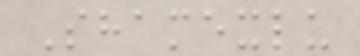Shamexlu
